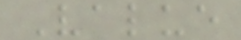Value
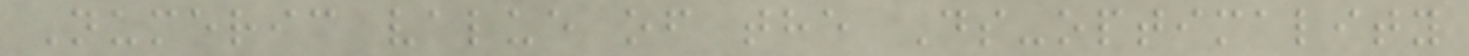Numeric value of the Ds-optimality
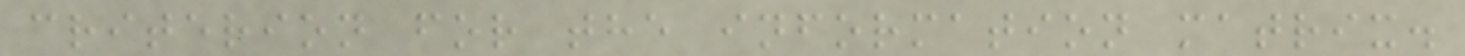criterion for the information matrix.
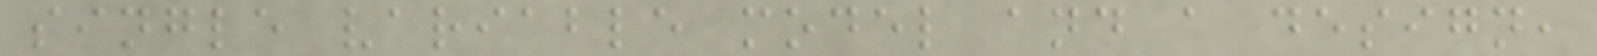single variable model and a design,
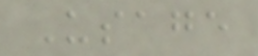Usage
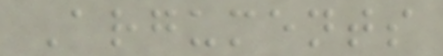Arguments
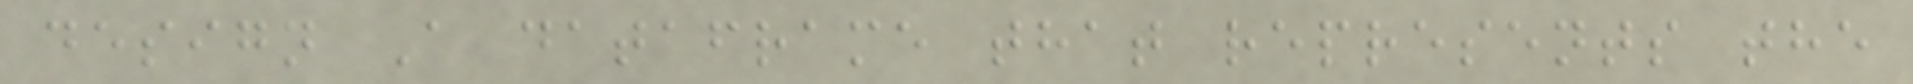design A dataframe that represents the
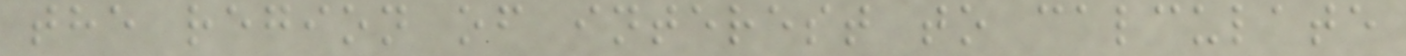the region of interest to calculate
